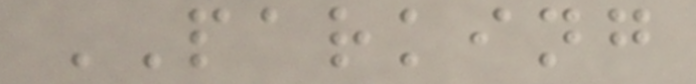PARKING
